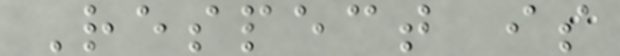Respect is
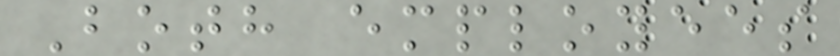Both employees
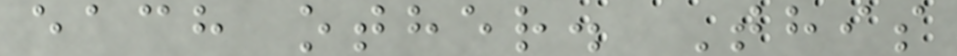each other. This
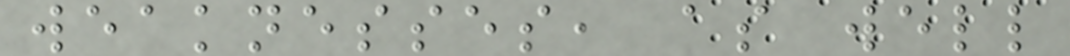weaknesses, as well
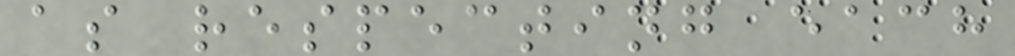as respecting each
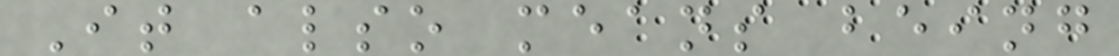It also means being
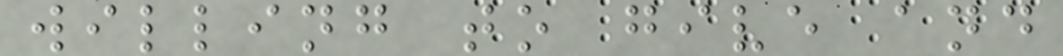willing to give and
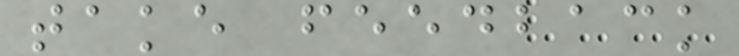take feedback
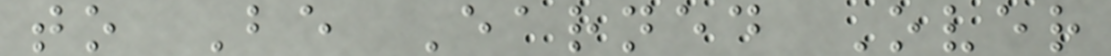to Be Earned Over
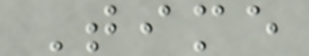Time
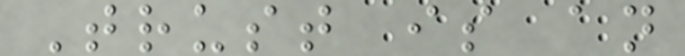Trust is an
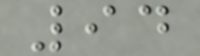94
